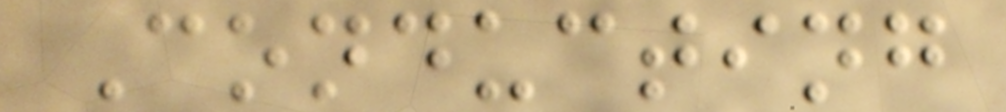Conducting
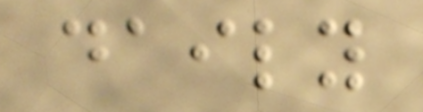daily
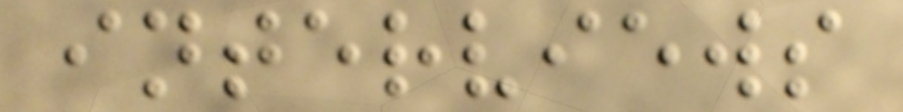interviews
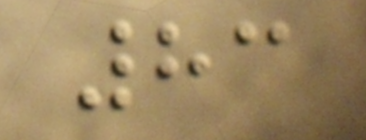83
